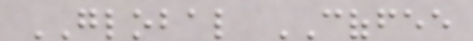GLOBAL COFFEE
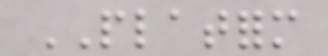PLATFORM
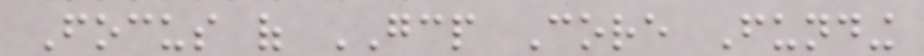Focus of GCP Core Funding
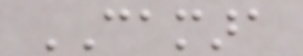CAMARA
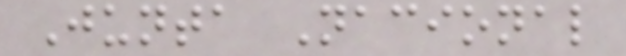Junta Nacional
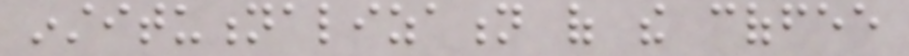institutionalization of the coffee
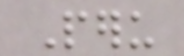Peru
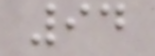94
